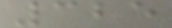325
